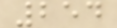254
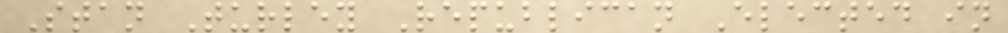Stan Turley Republican Elected in
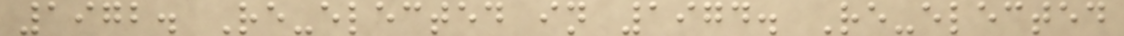1972. Re-elected in 1974. Re-elected
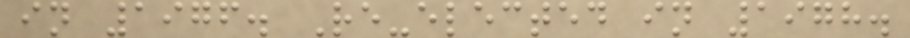in 1976. Re-elected in 1978.
